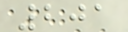201
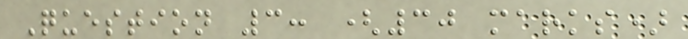Question 3: (30 marks)
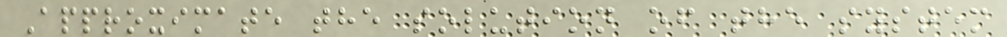Approximate the solution of the system
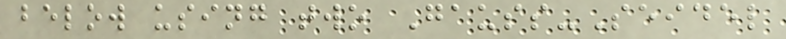below using two Gauss-Seidel
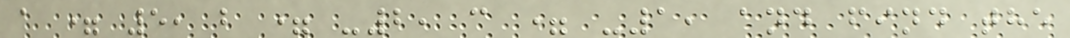a = 5, b = -2, c = -1, and find the
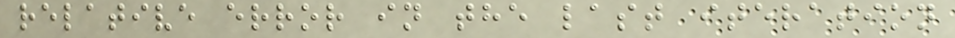relative error in the last iteration
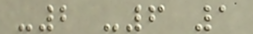-2 -6 1
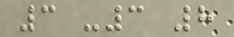3 -3 8
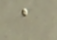a
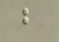b
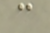c
